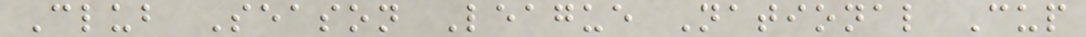Club Season League National Cup
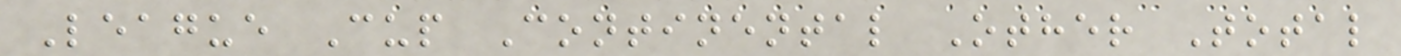League Cup Continental Other Total
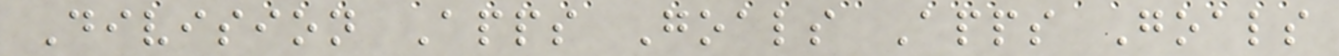Division Apps Goals Apps Goals
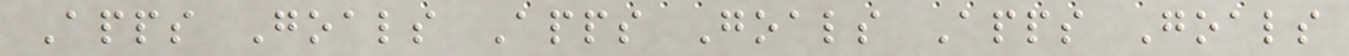Apps Goals Apps Goals Apps Goals
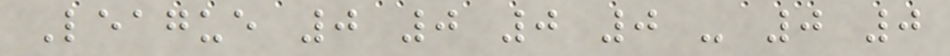League 0 0 0 0 - 0 0
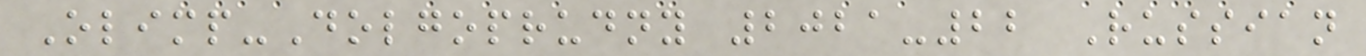Olimp-Dolgoprudny 2021-22 Russian
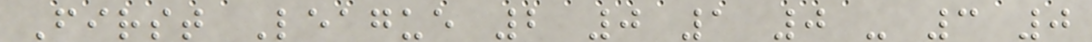First League 2 0 1 0 - 3 0
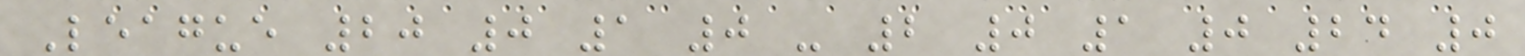League 20 0 1 0 - 2 0 1 0 24 0
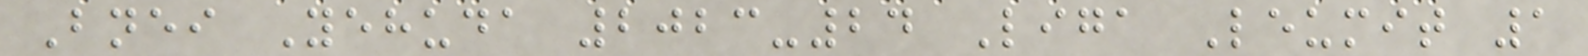Bnei Yehuda 2023-24 Liga Leumit 1
